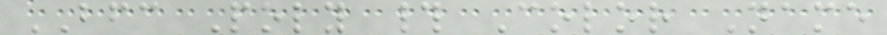BFC Poly # Color Name
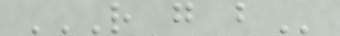R G B
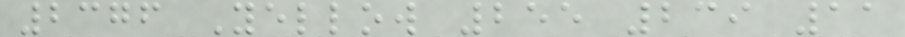2376 Yellow 255 239 11
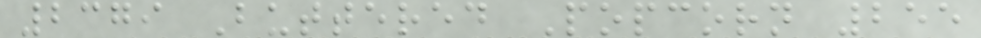2379 Buttered Popcorn 255
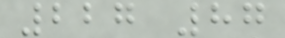227 87
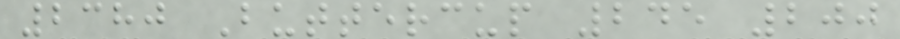2380 Buttercup 245 200
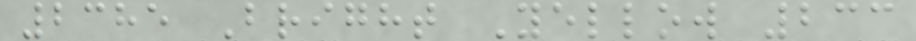2385 Bright Yellow 233
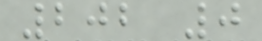202 0
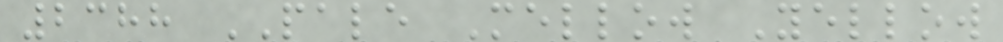2388 PALE Mellow Yellow
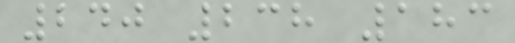240 238 183
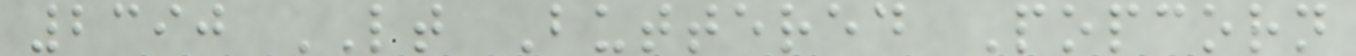2390 LT Buttered Popcorn
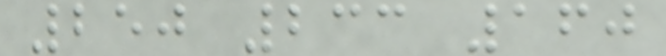250 233 160
